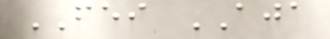FEI AJA
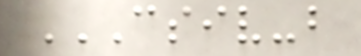CSIV-B
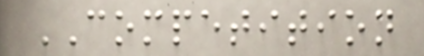COMPETITION
